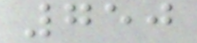750
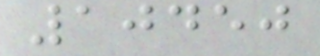10450
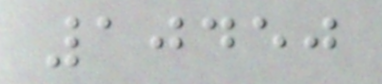10450
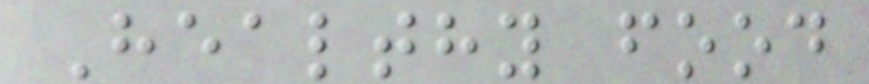Healthy food
